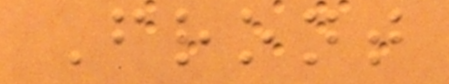Front
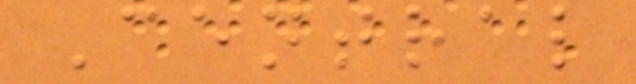Central
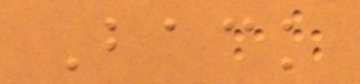Back
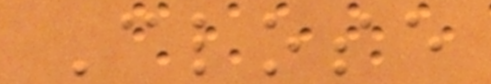Close
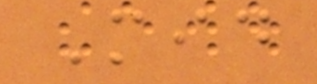Mid
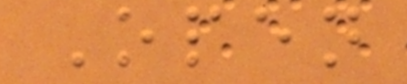Open
